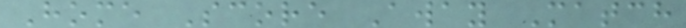Home Score Away Match
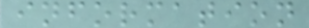information
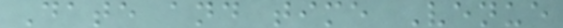Date and time Venue
